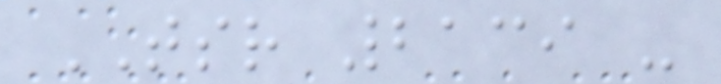TSR 2139 -
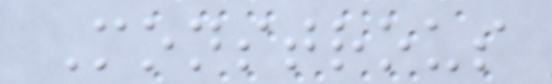Monstrous
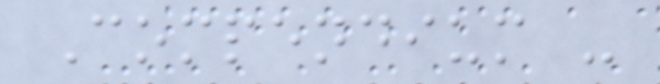Compendium -
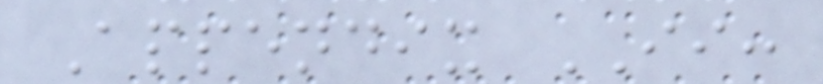Appendix II:
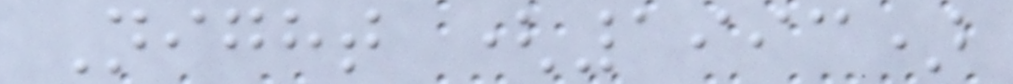Night (1993)
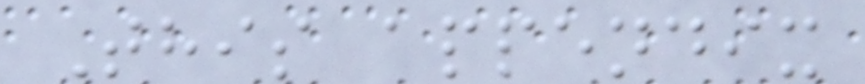This appendix
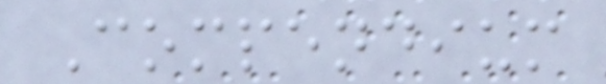Compendium
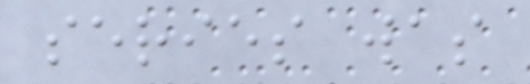series was
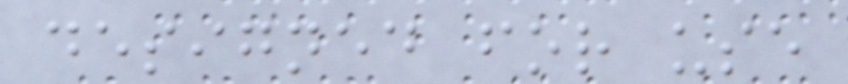designed for use
